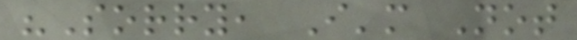"Sorry, I'm Not
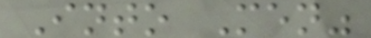Into Men"
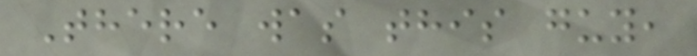There was this guy,
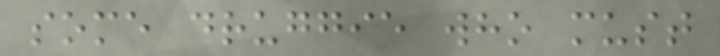some druggie who must
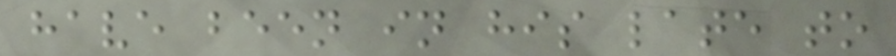have been in his late to
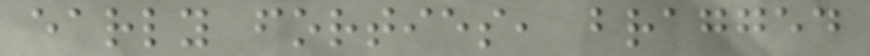early forties, bragged
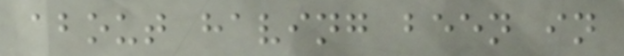about having been in
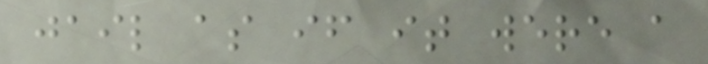jail as if it were a
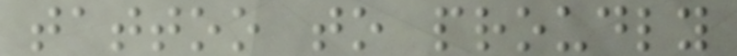tattoo to proudly
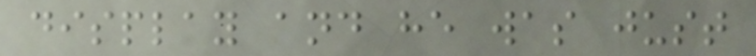display and he was just
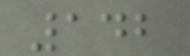142
